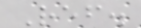Ref.
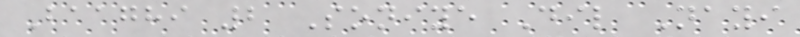Baaghi 2 Soniye Dil Nayi
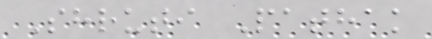Shruti Pathak
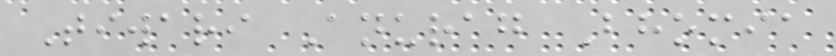Tiwari Anurag Bhomia
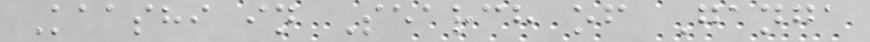Kaashi in Search of Ganga
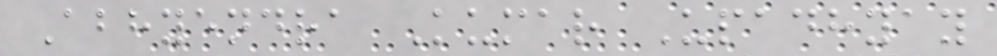Abhyendra Kumar Upadhyay
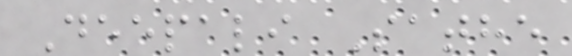Deepali Sathe
